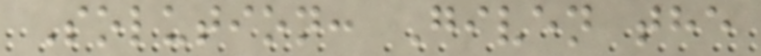Solution: Given the
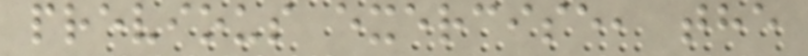previous exercise, the
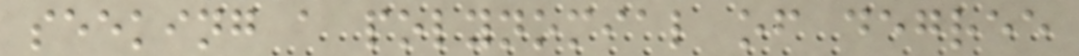seeking a polynomial of degree
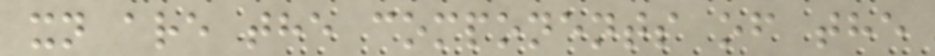xn are the components of the
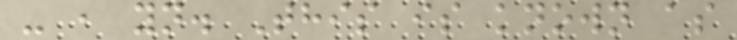- , yn. This is known as
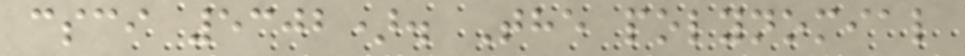csci 5302). The polynomial
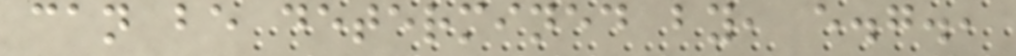can be determined by, e.g.,
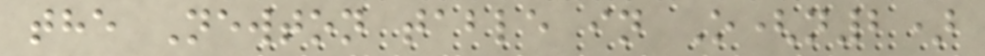the Newton table in O(n2)
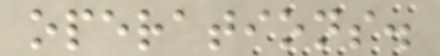operations.
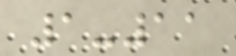1-11
